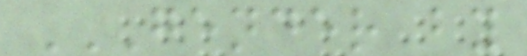GENDER BY
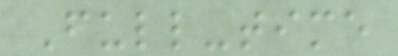Full-time
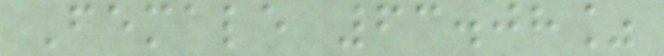Female 63.08%
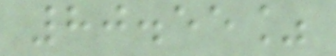80.55%
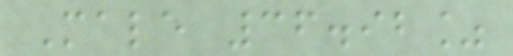Male 36.92%
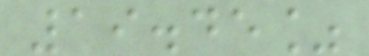19.45%
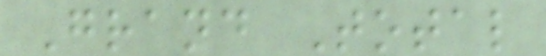Grand Total
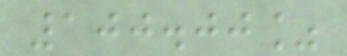100.00%
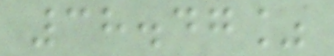38.47%
